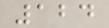124
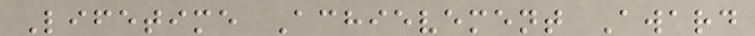Lifetime Achievement Award
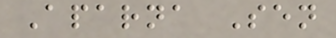Aparna Sen
